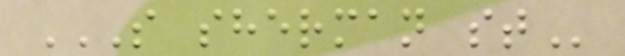S SHERMAN ST
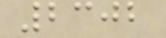2302
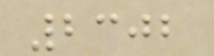2302
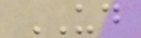UD
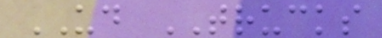UD TRUCKS
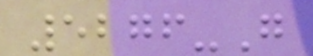5276-G
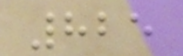825
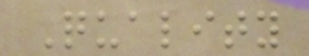Quality
